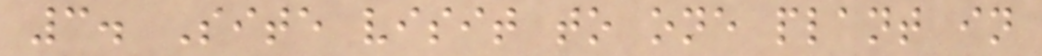3. Site visit to one plant in
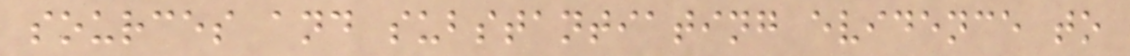sources and substantiating evidence to
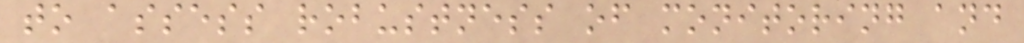to assess robustness of monitoring and
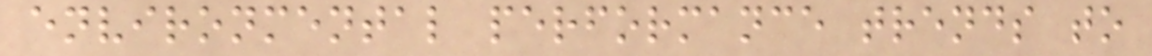environmental performance trends to
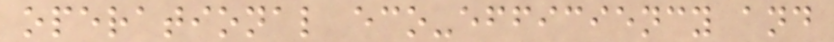operational eco-efficiency and
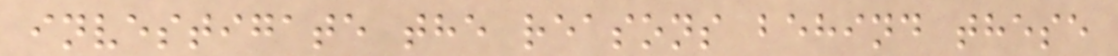investigate the reasons behind these
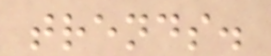trends.
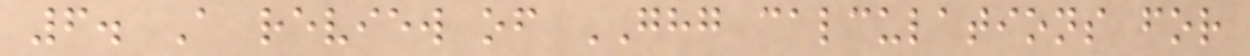6. A review of GHG calculations for
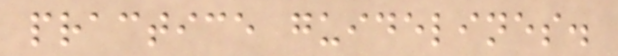practice guidelines.
